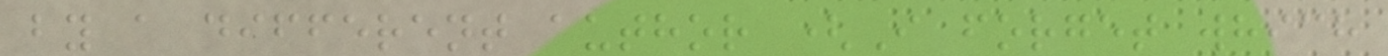by a different author (I forget which
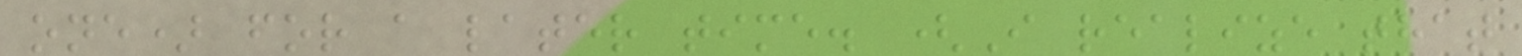one) for a later time. (I realize that
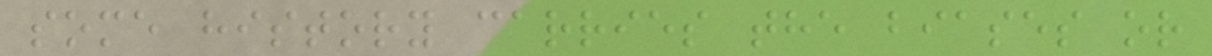some history carries the biases or
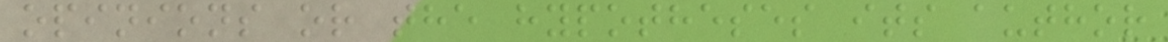opinions or the hypotheses its author
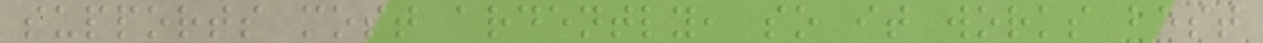supports most ardently, so it works best
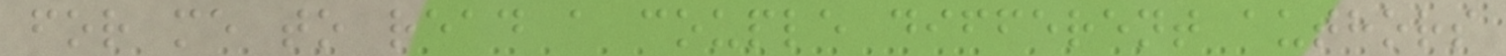for me to read a couple different authors
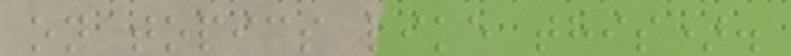on topics like this).
